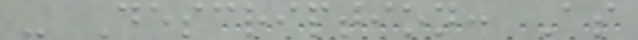- Description: As
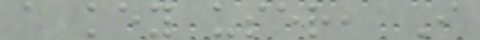a key user, I
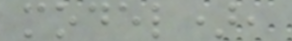model),
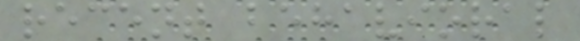recent behavioral
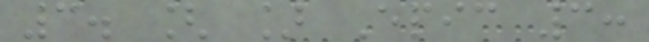3. [ ] Epic 3:
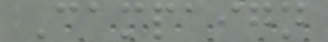Campaign
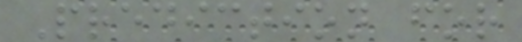Prediction for
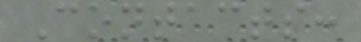Contacts:
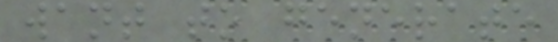want to generate
